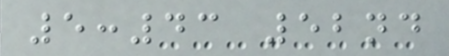5:43 52nd
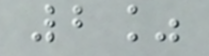2%
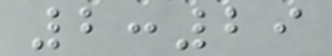2:29
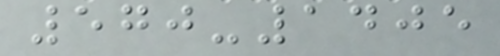570-1405
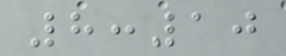8:10
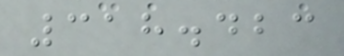318.423
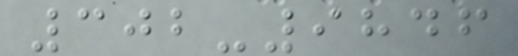302-9846
